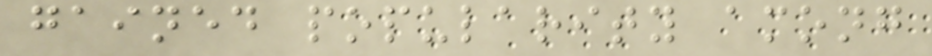gained popularity among
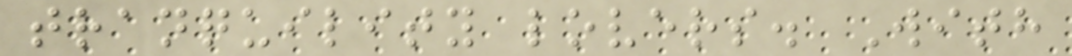tranquility lovers. With
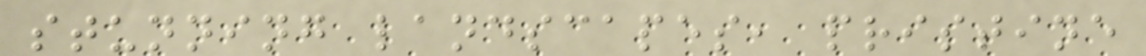stunning landscapes, pristine
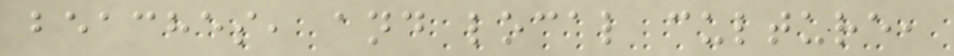beaches, and local culture,
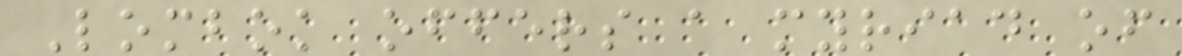Lombok offers a myriad of
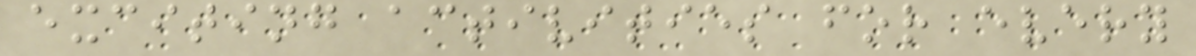exciting activities for every
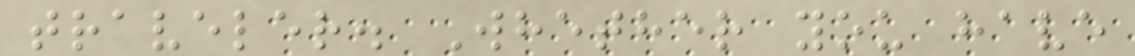traveler. Whether you have
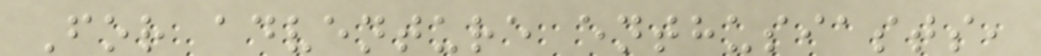For adventure enthusiasts,
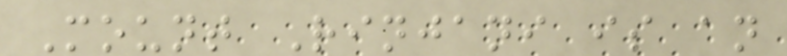Mount Rinjani is an
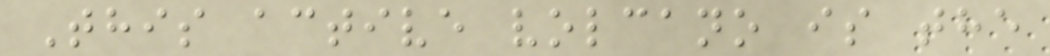This active volcano is the
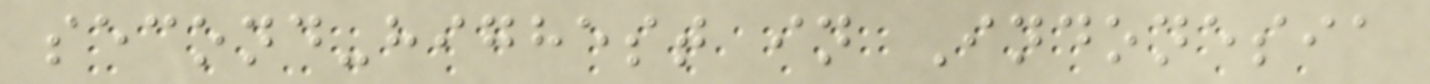second-highest in Indonesia
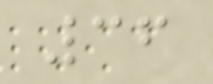36
